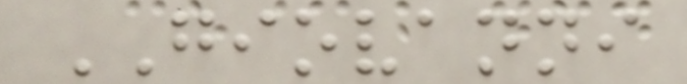GIOVANNI
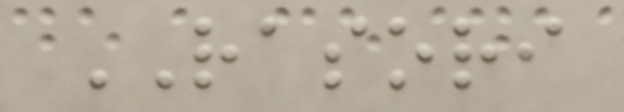RASORI
